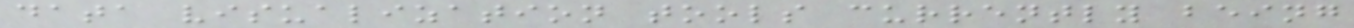data visualization tools currently being
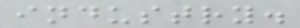industry.
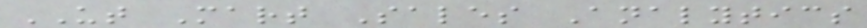UT Mart Sales Analytics
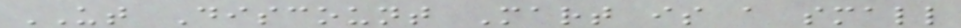UT Discount Mart is a small
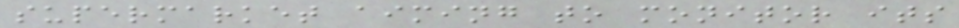supermarket aiming to monitor its
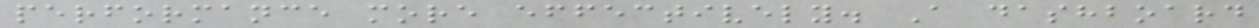performance more effectively. A dashboard
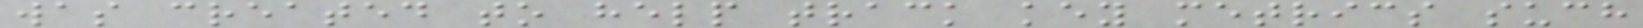was created to help track key metrics such
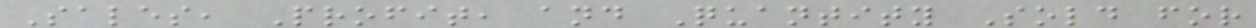Sales, Profit, and Quantity Sold for
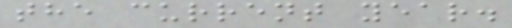the current year.
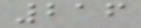216
